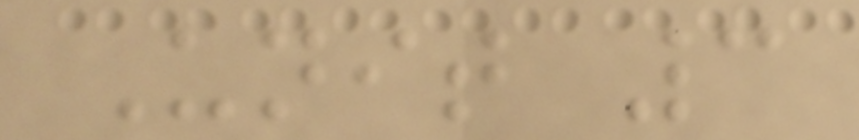Unit 3
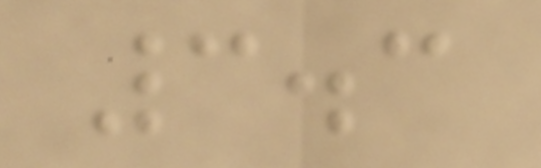3.3
